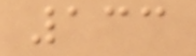133
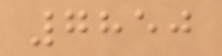7850
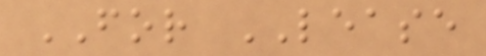FOR LEASE
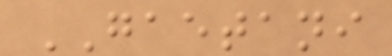GAETANI
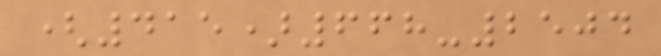(415)668-2504
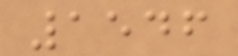1546
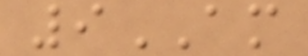9AM
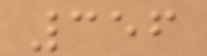356
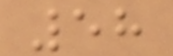58
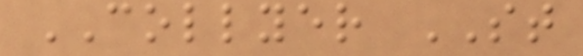COLLYER ST
